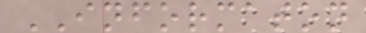INFORMATON
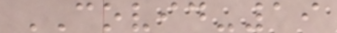COVID-19
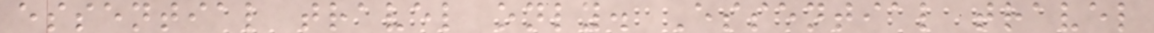essential travel only. Essential travel
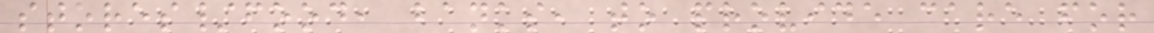stores/food, banks, to provide care for
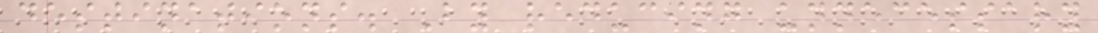destinations. By reducing unnecessary
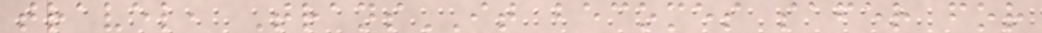travel, TransIT becomes safer for
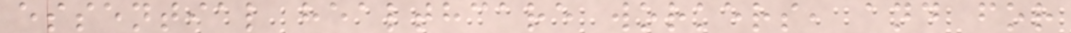essential healthcare workers, and for
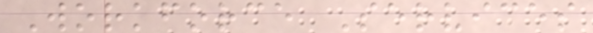Workforce Services
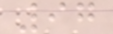97
